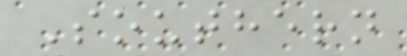Southern
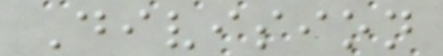Division
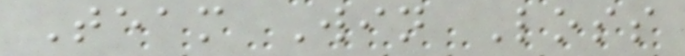Team Win Loss
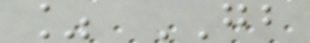% GB
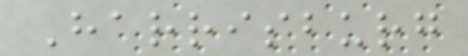Harrisburg
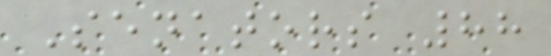Senators 88
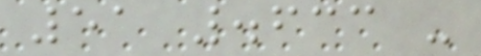51 .633 -
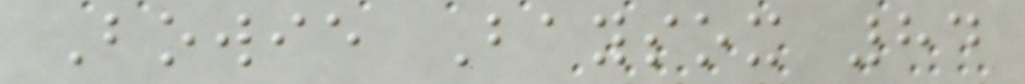Bowie Baysox 84
